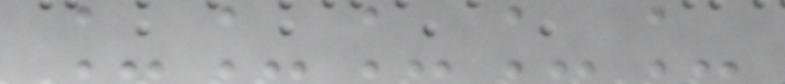_____
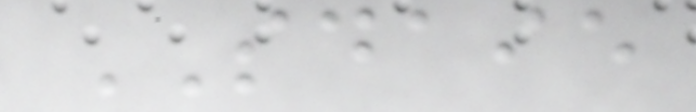SDAIE
